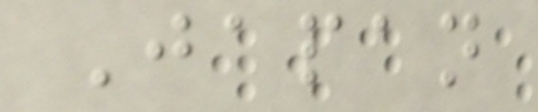Japan
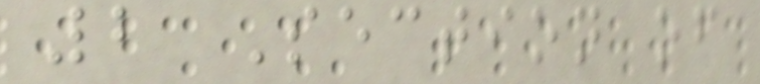2 Section of
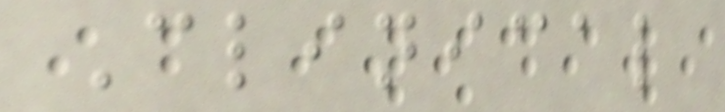Clinical
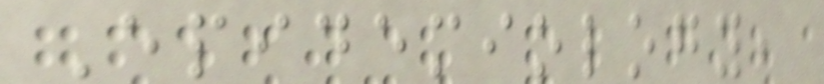Epidemiology,
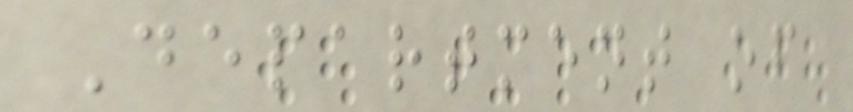Department of
